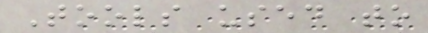Tools used to
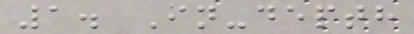1. In-depth
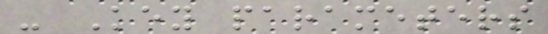- Key parameters
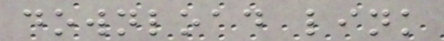download link
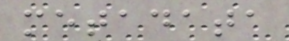metadata
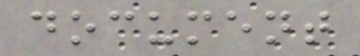document
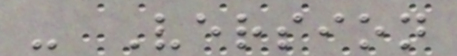- Version
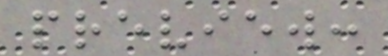preview:
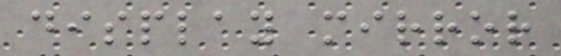display mirror
